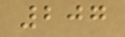207
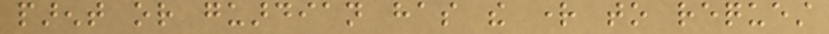parent or guardian has the right to request
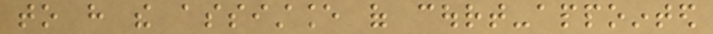to have the assistance of court-appointed
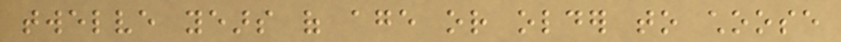twelve years of age or older to choose
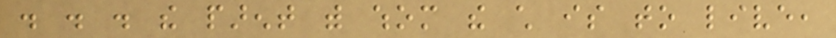. . . the parent with whom the child is to live,
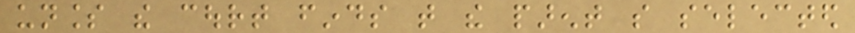unless the court finds that the parent so selected
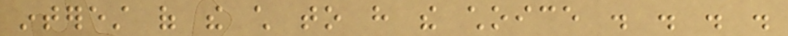interest of the child to have the choice . . . .
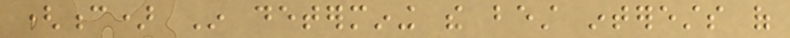(c) In determining the best interests of
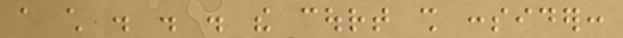a child . . . the court shall consider:
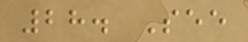28. See
